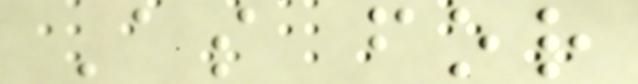As for
